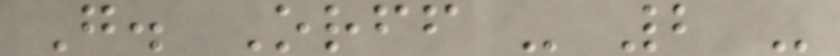G. Orff - 2 -
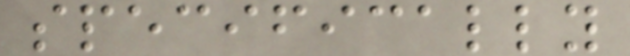specifically
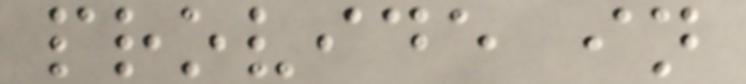provide in
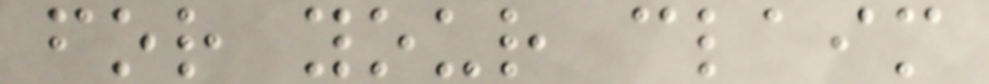for your claim
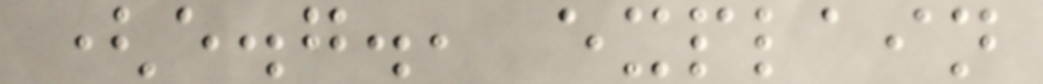(e.g., explain
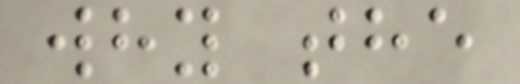why the
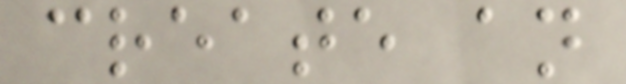create an
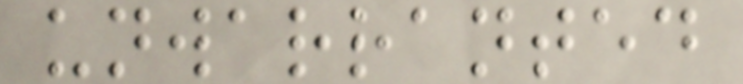unwarranted
